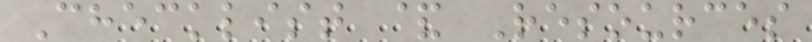Checklist & Resources
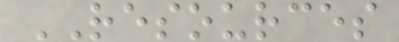RESOURCES
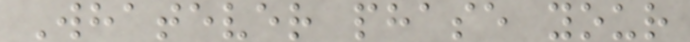Whatever phase your
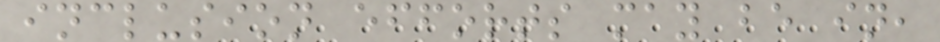inclusion efforts may be in,
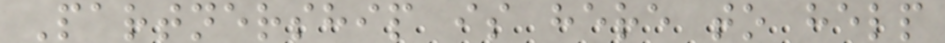Partnership is here to help
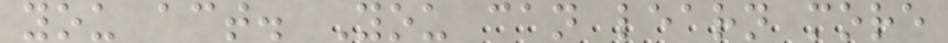you act. You can learn more
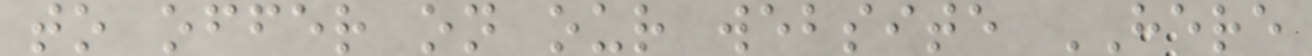to offer on our website HERE
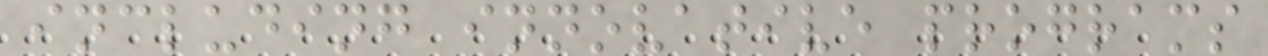including innovative programs
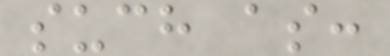such as:
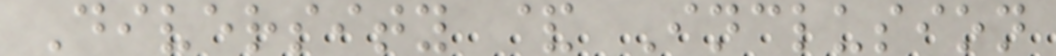Diversity & Inclusion
